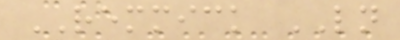REMMICK LN
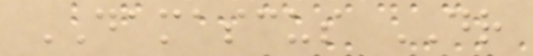DAMASCUS DR
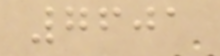7601
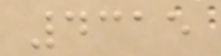4315
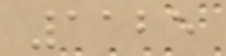1125
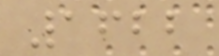1622
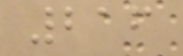216
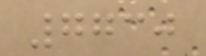7730
